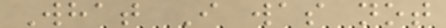What I was not
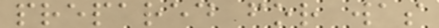prepared for was
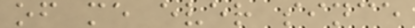of me ever since
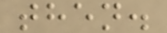then.
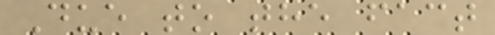Due to the fact
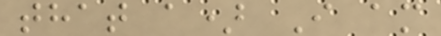that a) I am
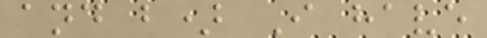and b) I have
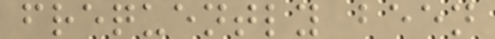frequently been
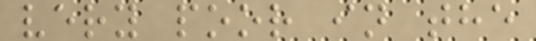very poor in the
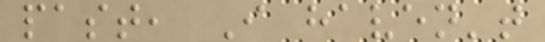past, I haven't
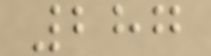287
